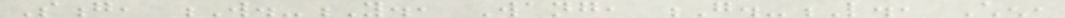Song, W.-Y., Wang, G.-L., Chen,
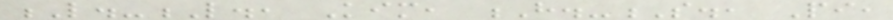L.-L., Kim, H.-S., Pi,
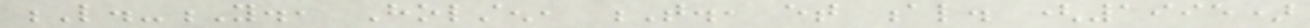L.-Y., Holsten, T., et al. (1995)
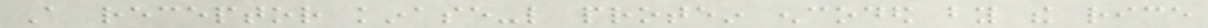A receptor kinase-like protein encoded by the rice
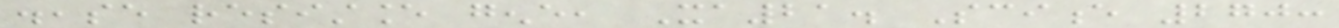disease resistance gene, Xa21. Science 270:
